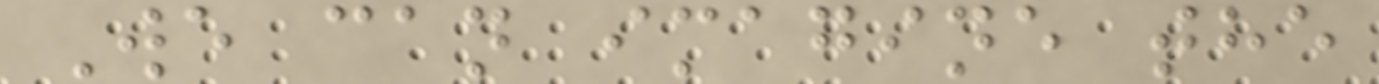We can imagine the
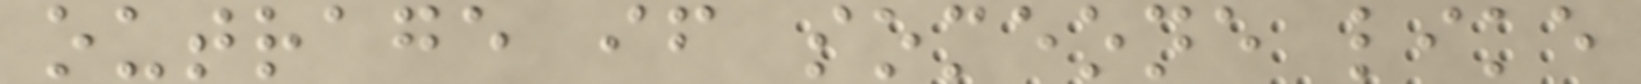outrage if someone like
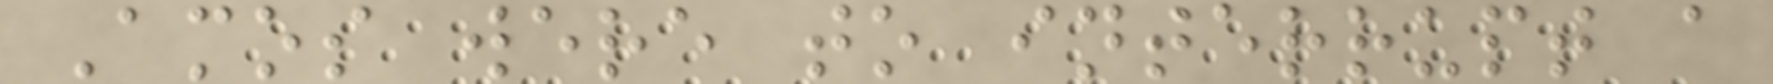Amos were to interrupt a
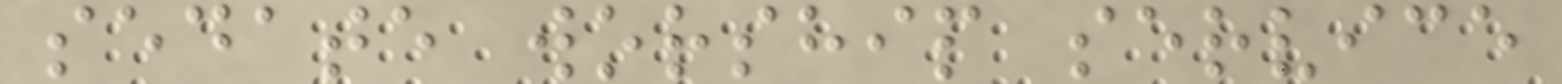sedate worship service
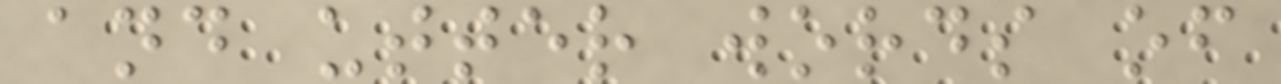and utter words of
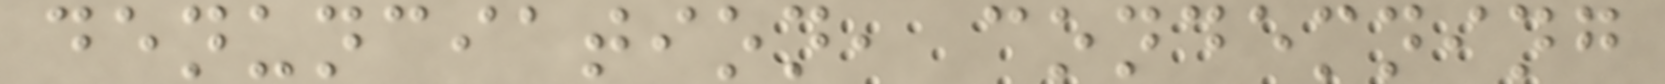denunciation, condemning
